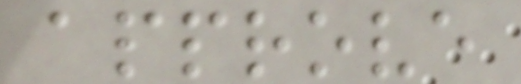approve
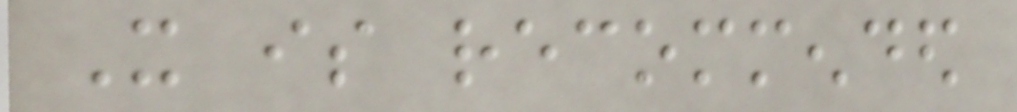It is recommended
